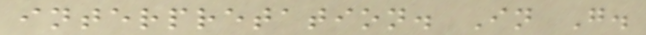interpretation. In G.
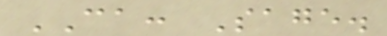CA: Sage.
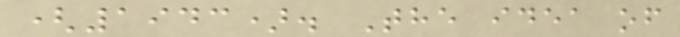(1943). The idea of
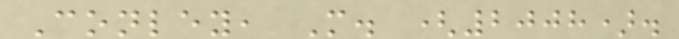Conley, M. (2008).
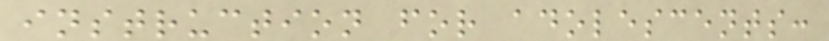instruction for adolescents:
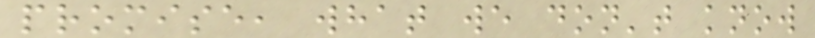promise, what we don't know
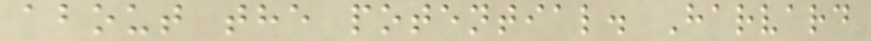about the potential. Harvard
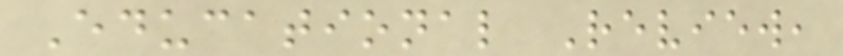Educational Review,
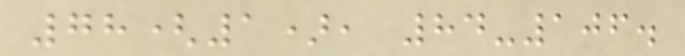78(1), 84-106.
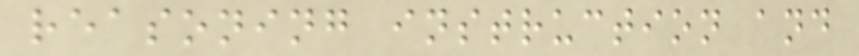reasoning instruction and
